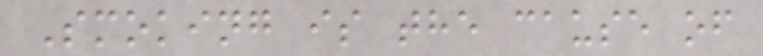Smoking is the cause of
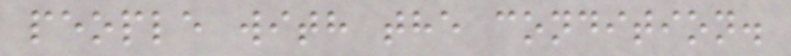people with the condition.
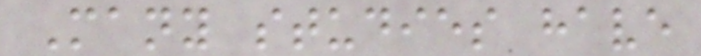Many studies have
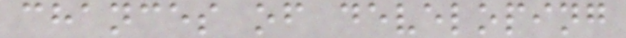chances of developing
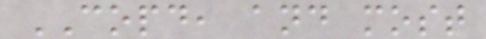COPD, and most
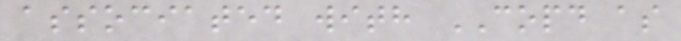associated with COPD as
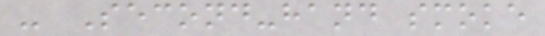- Second-hand smoke
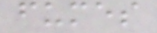fumes
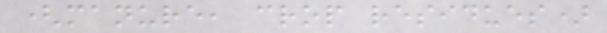(manure, crop residues)
